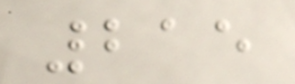215
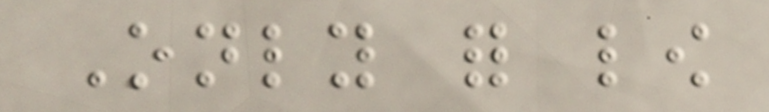Only for low
